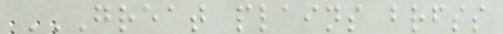GREAT PLAINS BRFSS
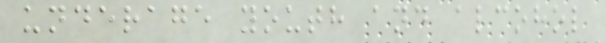underage youth and alcohol
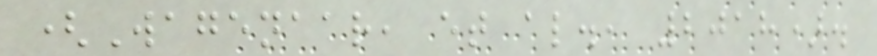(Wagenaar, et al., 2018).
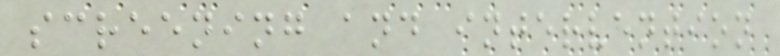screening and intervention
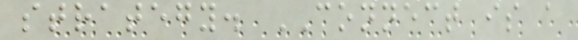strategy. CONNECT is a
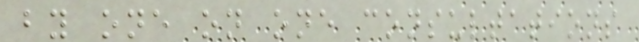by one on one consultations
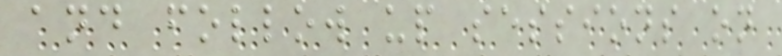and follow up sessions on
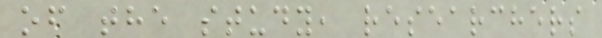of the study, researchers
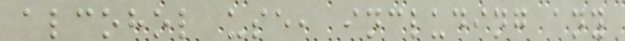alcohol use, including any
